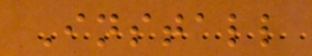Install
